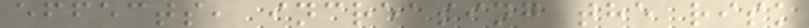effects, increasing the risk
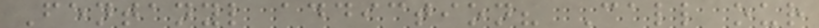Fentanyl addiction? Call our
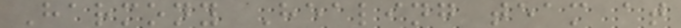Harmony Healing team at
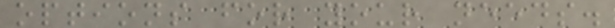options for your needs.
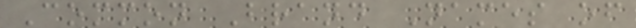Common Brand Names of
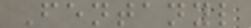Fentanyl
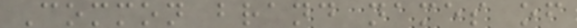Common brand names of
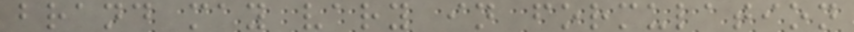brand may vary in formulation
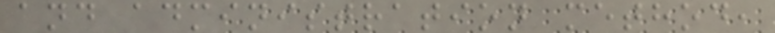and administration method,
